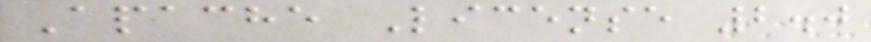Apache License 2.0
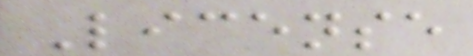License
